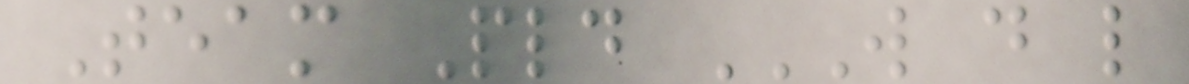Team Pld W D L
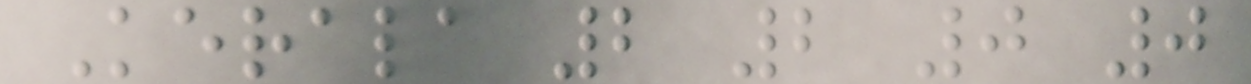Kerala 2 2 0 0
